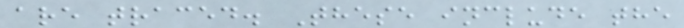are traced. These include the
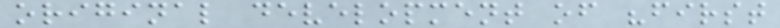original development of "first
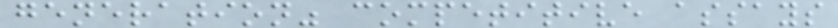generation" competitive assays
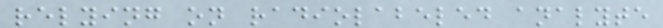relying on radiolabeled analyte
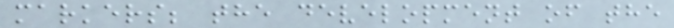markers; the development of the
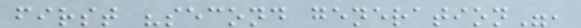first "second generation",
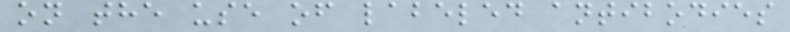on the use of labeled antibodies
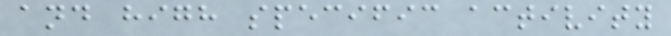and high specific activity
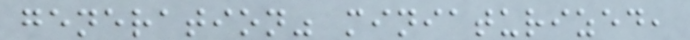generation" miniaturized,
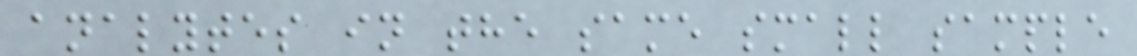analytes in the same small sample
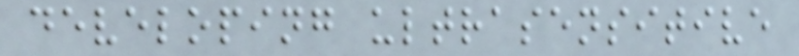developing ultrasensitive
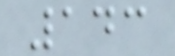143
